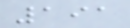191
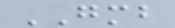GMB
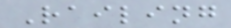Railing
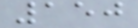150
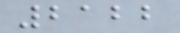2122
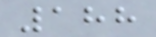188
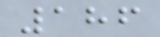186
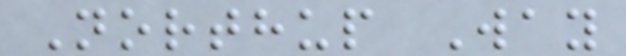Northup Way
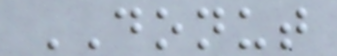DONUT
